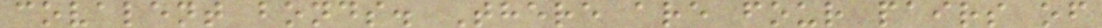covalent bonds. There are four pairs of
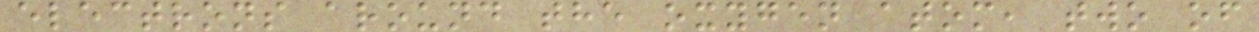electrons around the oxygen atom, two of
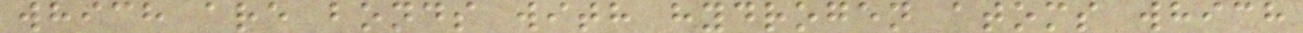which are bonds with hydrogen atoms which
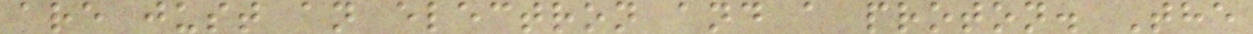are just an electron and a proton. The
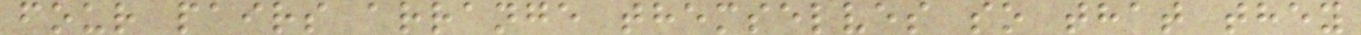four pairs arrange themselves so that they
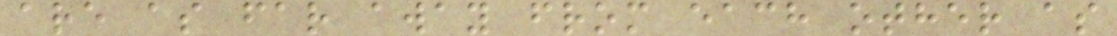are as far away from each other as
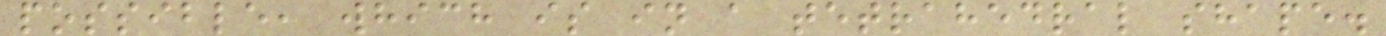possible, which is in a tetrahedral shape.
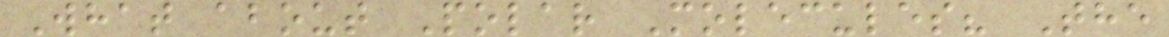What about Polar Molecules? The
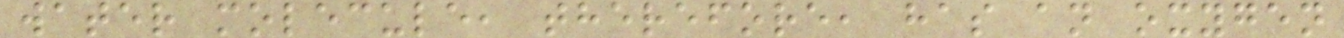water molecule, therefore, has an oxygen
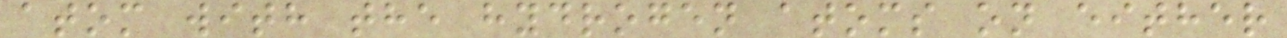atom with the hydrogen atoms on either
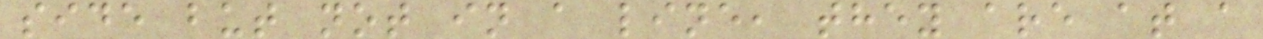side but not in a line, they are at a
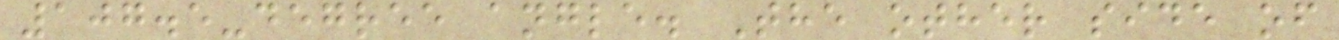107.5-degree angle. The other side of
